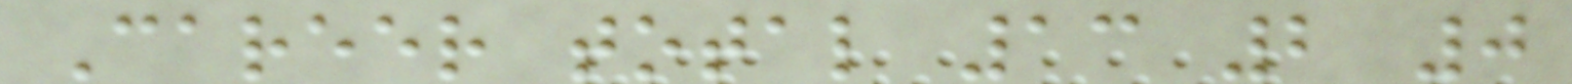Career total 13 2 0
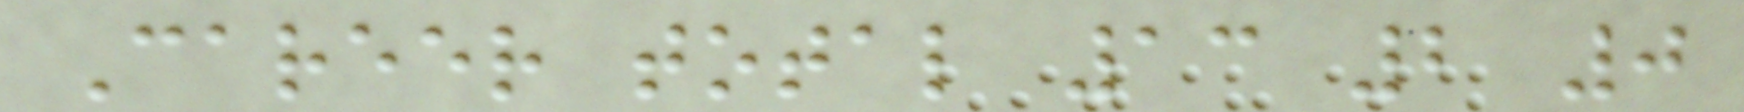Career total 13 2 0
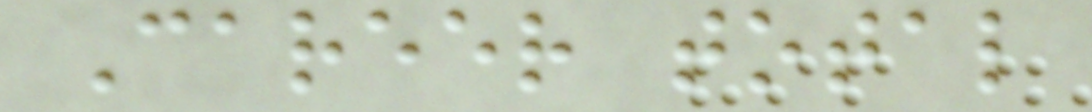Career total
